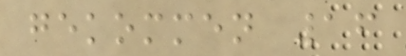gekommen 16
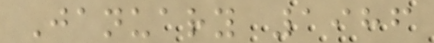January 1986
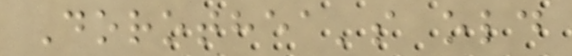Dorothea's old
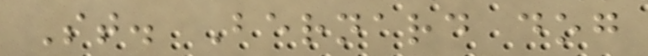St. Bernard dog
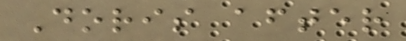Doris after
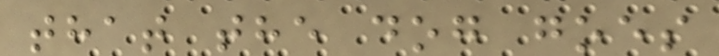that the dog goes
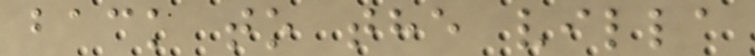back to the villa
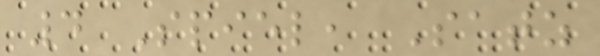4 Spiel, Satz
